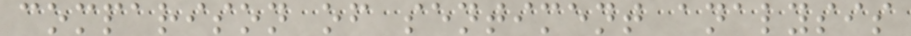comparison of sentiment analysis
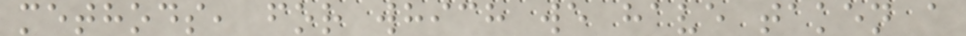methods, for which we have taken a
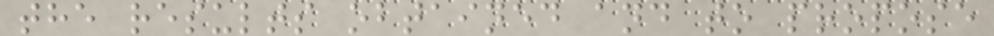the results obtained and to propose
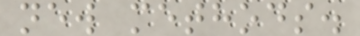new methods.
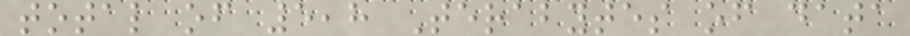total of 5,8 Terabytes of data
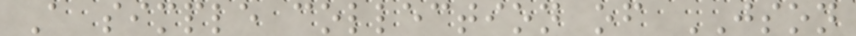A simple collection of JSON
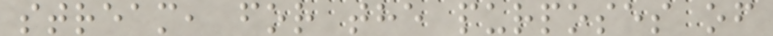stream, for the purposes of
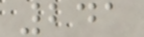241
